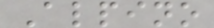Alpino
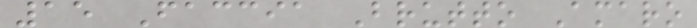15 Faccia Brutto Amaro
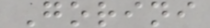Gorini
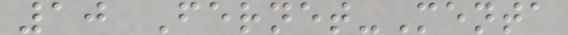10 Fernet-Menta
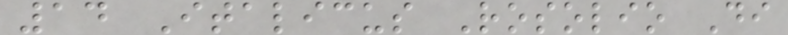14 Italicus Rosolio Di
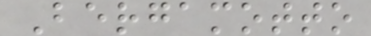Bergamotto
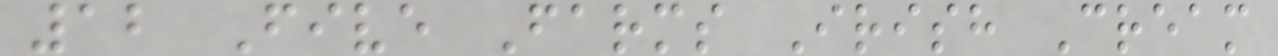12 Five Farms Irish Cream
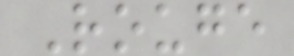Rouge
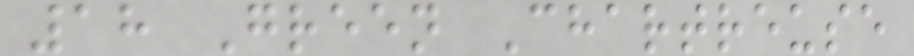18 Green Chartreuse
